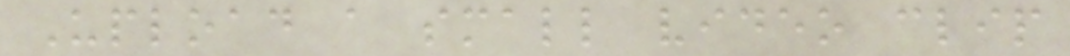Upload a small video clip
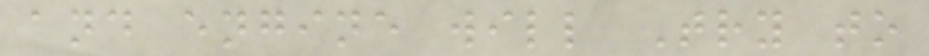and engine will Try to
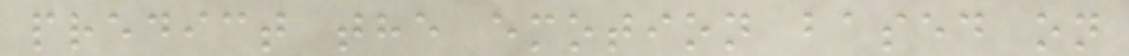predict the emotion based on
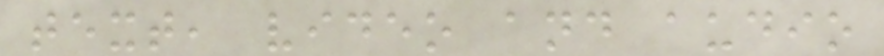text, video and audio
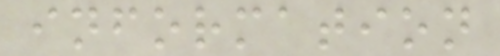information
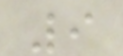9
